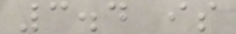3.4 is
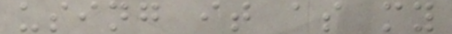using it as my
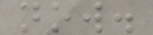now.
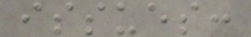issues:
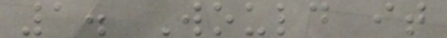1. Would it
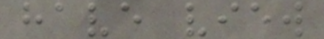have view
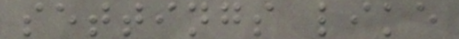settings like
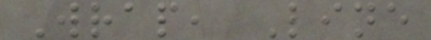Wrap, Line
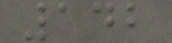142
